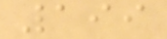199
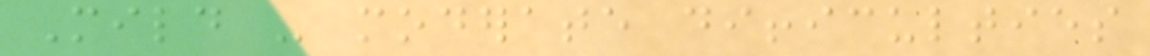Mild - moderate difficulties
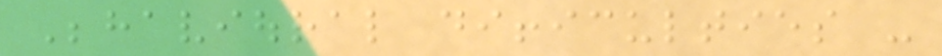Behavioural difficulties -
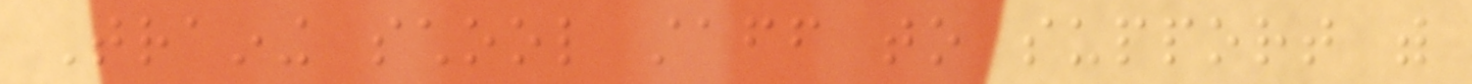Training school staff to support with
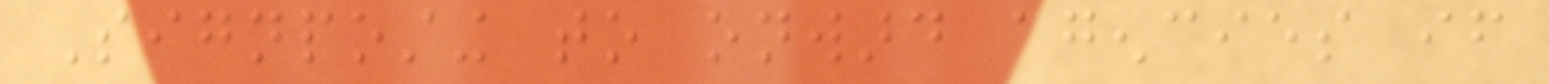Signposting to onward agencies if
